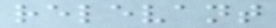relevant
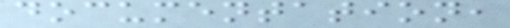documentation,
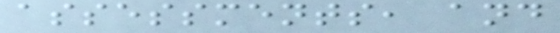assessments, and
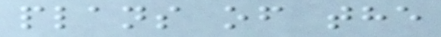plans of the
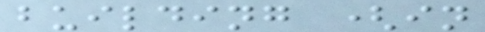building (in
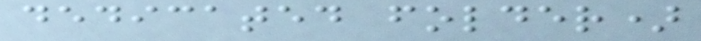dedicated folder)
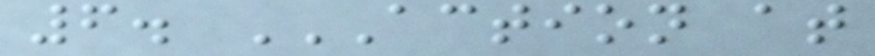6. ACTION AT
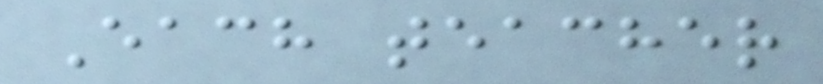Each teacher
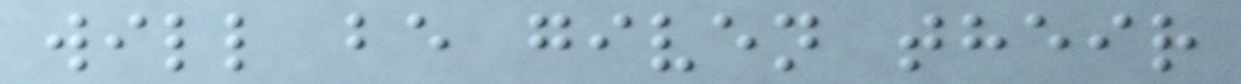will be given their
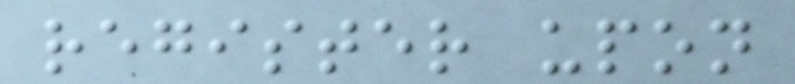register upon
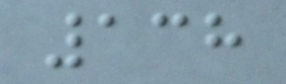138
